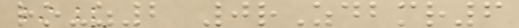ro-z2 0rZdbmr6
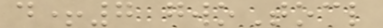d+7 gwoTocl
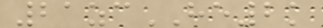21zcHE2k
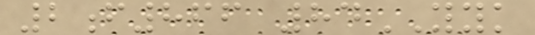2f866 84YYK
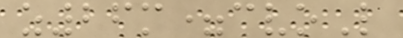z26m=cvoL
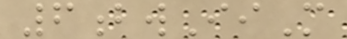6bwIiM
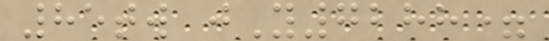85tw jY7288=
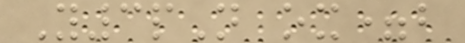Y3pN ox=b
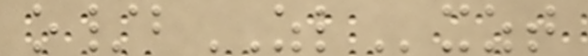o/bZLxzt
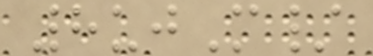8ujM/
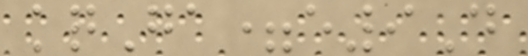kqGa=e9D
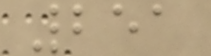251
